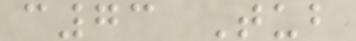c73 Tub
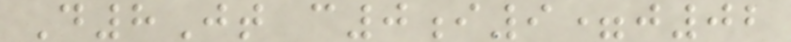D8Jt c0i9=j02
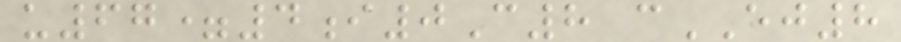u67=4i0C8 cEJ8
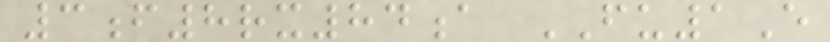3f8rx84a FU1E
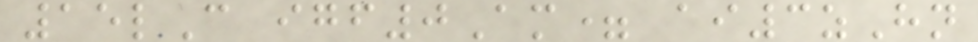15lC igf0Am= ai3zHn
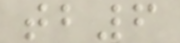tb6
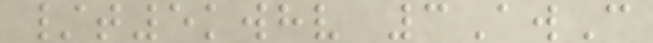/t5kwhv 3AwC
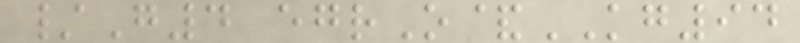/G4 egrO&KG94
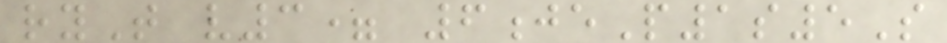ryT v3= 6jeP1s5S
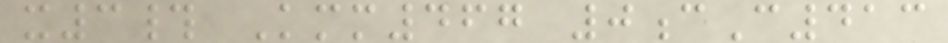x3# Kmm467 0cC413
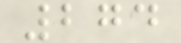274
